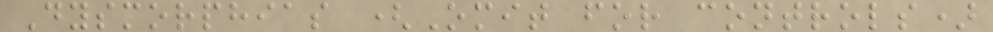Dysmorphias (Omit for controls)
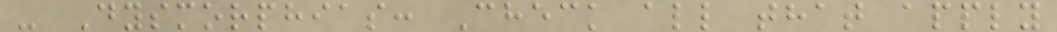- Dysmorphias: Check all that apply
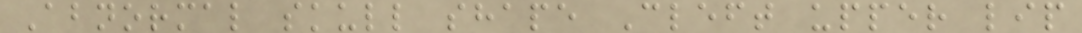Abnormal skull shape Cleft upper lip
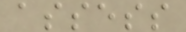assess
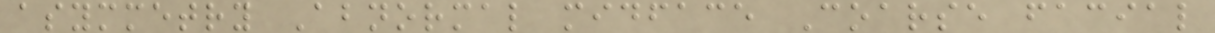asymmetry Abnormal midface Coarse facial
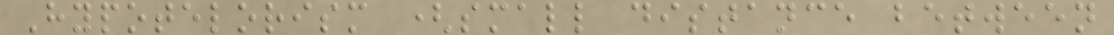Hypotelorism (small distance between
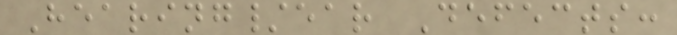Hearing/ear Defects:
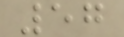57
